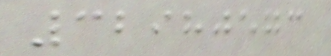32980573
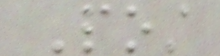Post
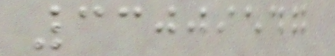33009547
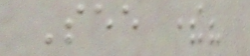See there?
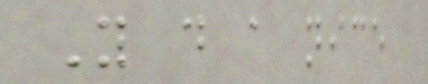You do a nice
